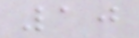10
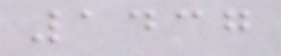1437
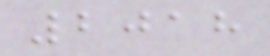2018
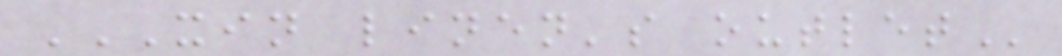XIN LINEN'S OUTLET
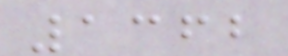1362
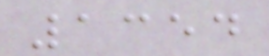1354
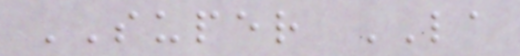SUPER LA
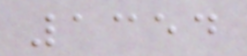1354
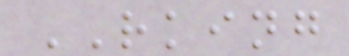RKING
